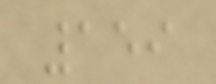159
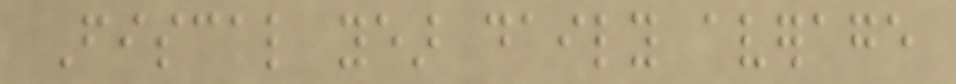Fiscal year daily average
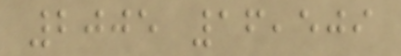2005 16,509
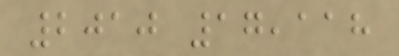2010 17,118
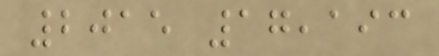2015 17,193
